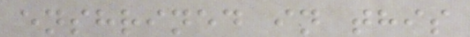enshrined in this
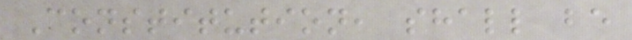Constitution, shall be
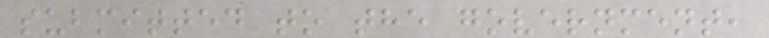submitted to the government,
